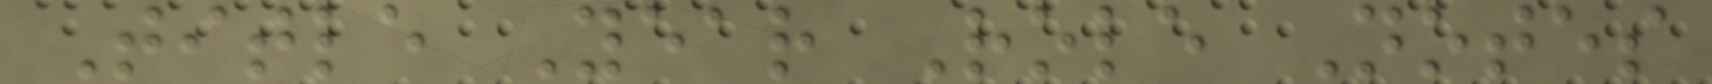Title Year Role Notes
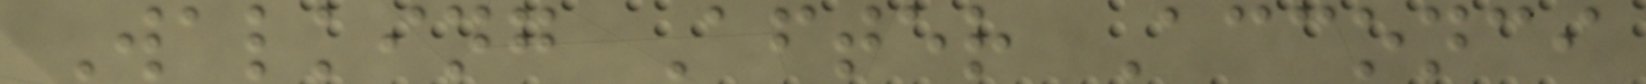Walking After Acconci
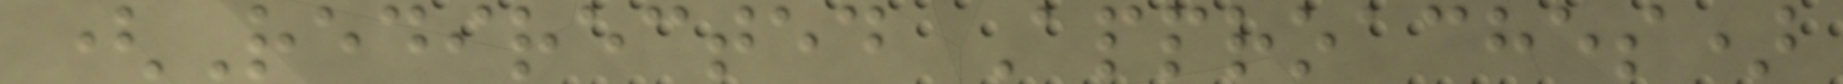(Redirected Approaches)
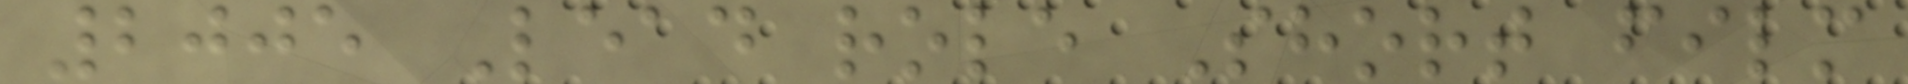2005 Lead role Short film
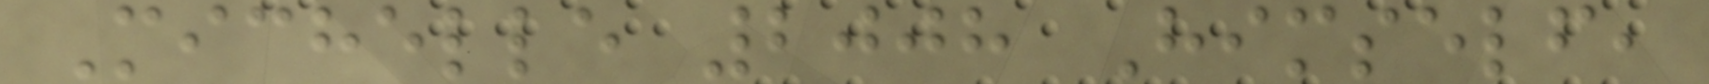Michelle 2008 Himself,
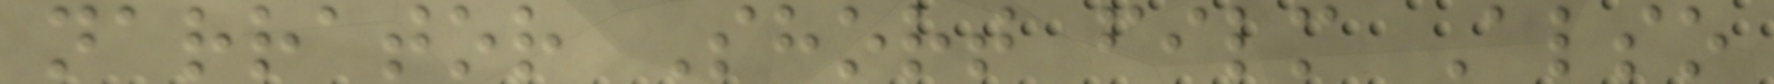narrator Short film Also
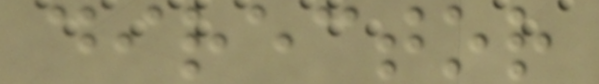director
